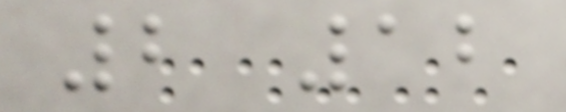2 12
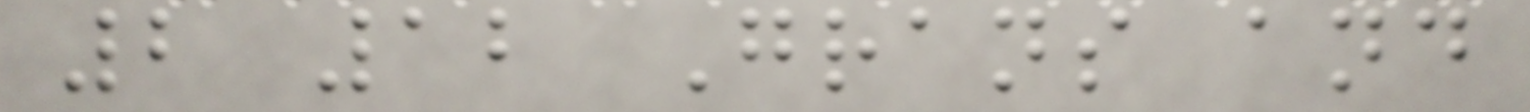2 12 Grans and
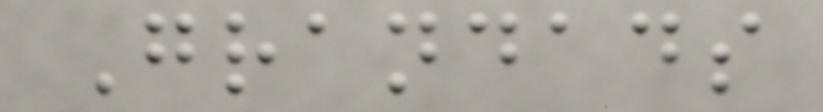Grandads
